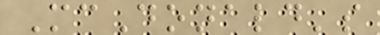McDonald's
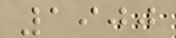1900
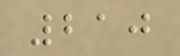210
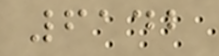6142
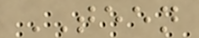TEEN
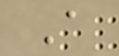A
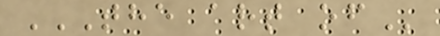THE ART OF
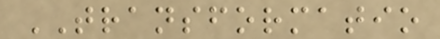TRANSFORMATIO
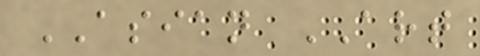ASIAN ART
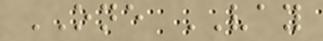ONE VAY
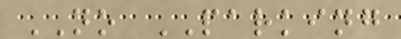NO PARKING
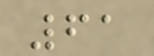61
